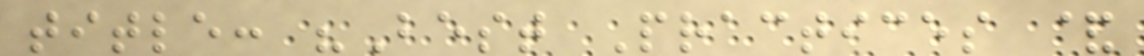title: "Best Practices &
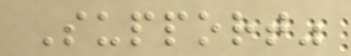Support"
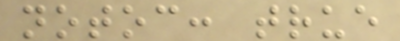notoc: true
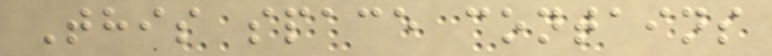This space contains
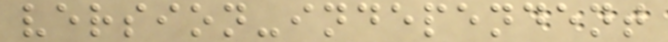version-independent
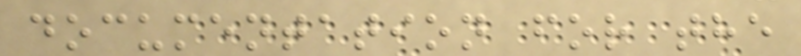documentation for the
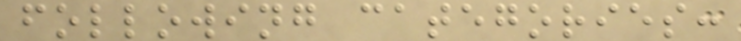following categories:
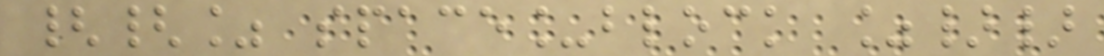{{% space_block %}}
